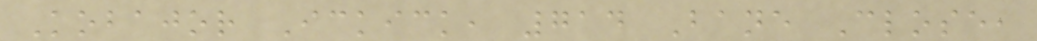Kobajor Ickick, 714 Bane Close,
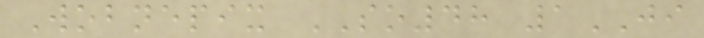Wobnepix SO48 1JI
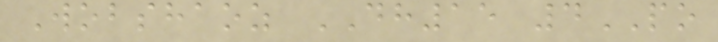Wobshaoz DH15 4PO
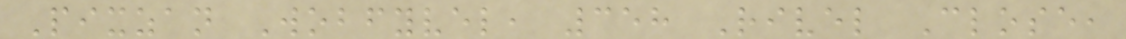Pixzan Wobfyvel, 358 Rivel Close,
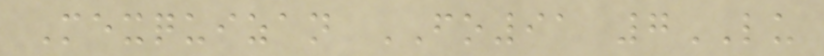Mexquizan FO91 7LU
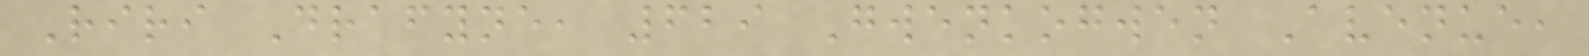Riri Drafyne, 629 Gwenkogwen Avenue,
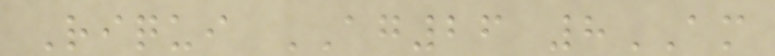Riqui AG26 8AM
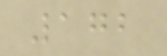172
